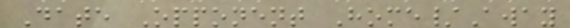Date Opponent Home/Away
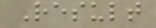Result
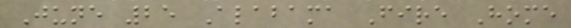June 25 Alabama Fire Home
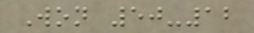Won 50-12
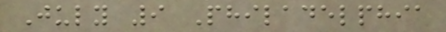July 9 Philadelphia
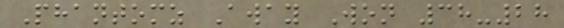Phantomz Away Won 38-28
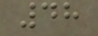48
